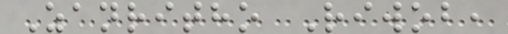Zanritho Riwob,
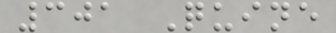301 Quine
